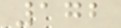172
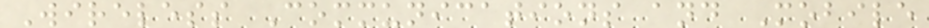Wireless Communications and Mobile
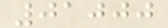01000
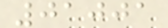01001
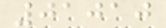01010
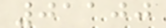01100
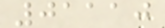01110
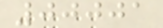00001
